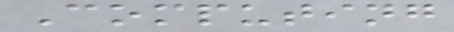Computing
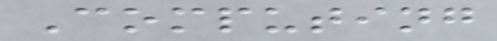Computing
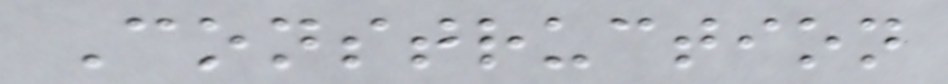Construction
